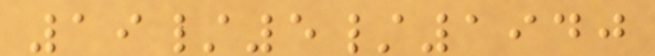19/5/1940
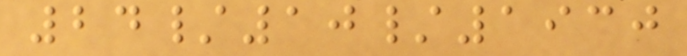24/10/1930
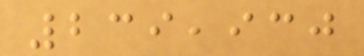239,930
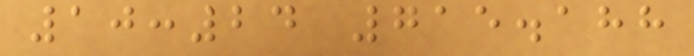10:24 715.188
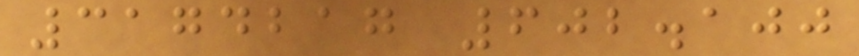3174217 602.100
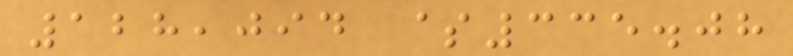128,094 $335.08
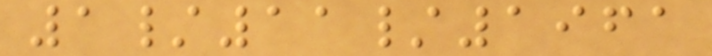1/11/1961
